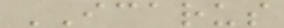ICARUS
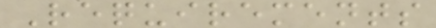Requirements
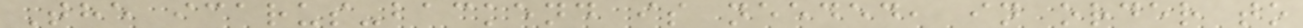The icarus-backend is needed, in order to
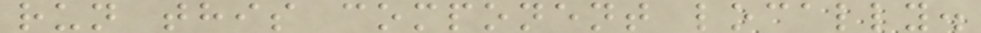run this component locally.
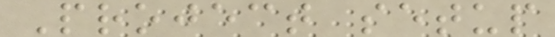Project setup
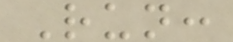Run:
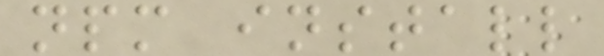npm install
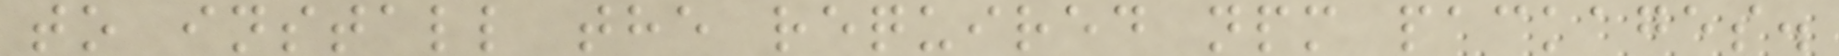to install the required npm packages.
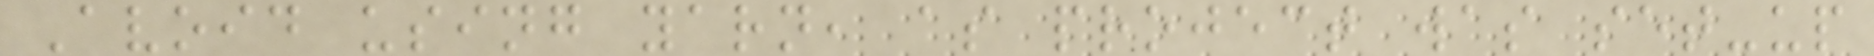Avoid using yarn, as project was set-up
